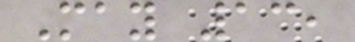May 13,
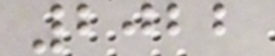2022
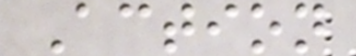Action
